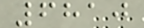6810
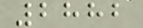2882
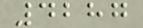4287
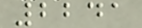2241
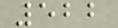522
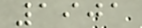1901
